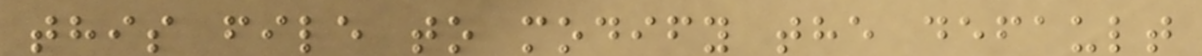this file to modify the default
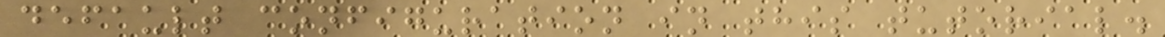default configuration in this tutorial.
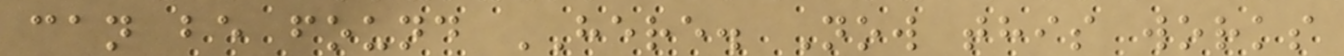can be found HERE. Now this works
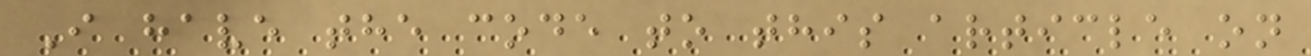I have the code to this article on
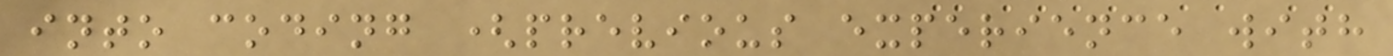into coding (previous experience with
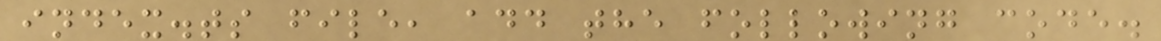index.ts file, add the following code.
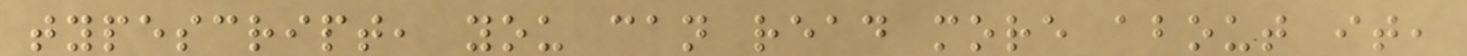typescript, you can read more about it,
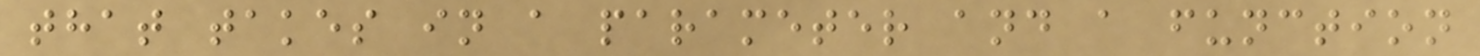that takes in a parameter and a function
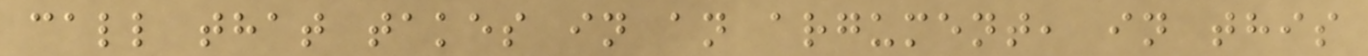call that takes in an argument, in this
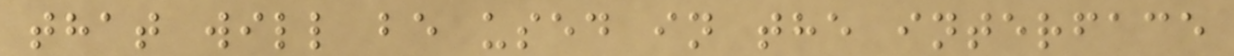that will be used in the interface
